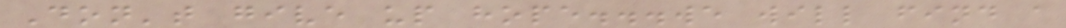Don't give up hope...we will find a
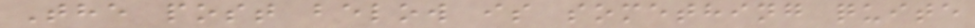The post below is something quite
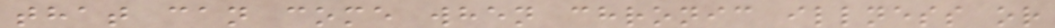that can come when chronic illness or
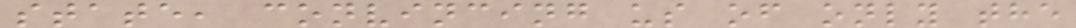state, convincing us of only the
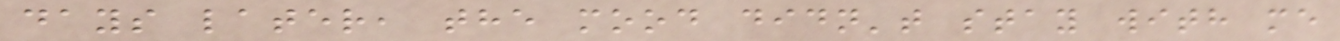days later, the mood didn't stay with me
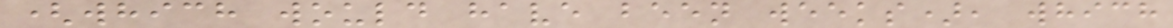(which would have been weeks), which
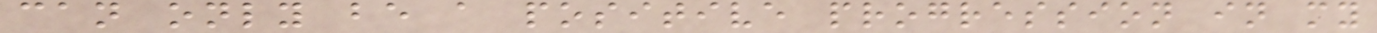can only be a positive progression in my
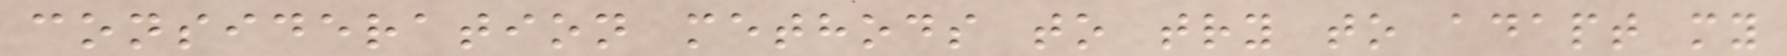consideration methods to try to adapt my
